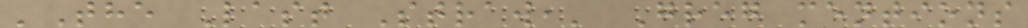'The Last Straw,' Greg mentions
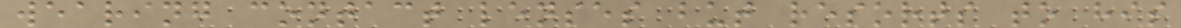wearing contact lenses but resorts to his
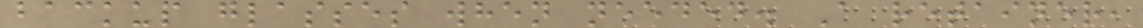backup glasses when needed. A retainer,
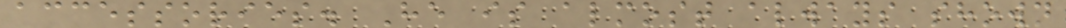accessories. He is almost always shown
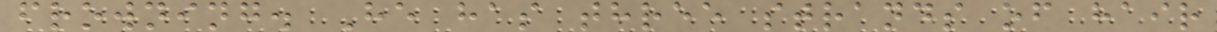frowning. He has three strands of hair
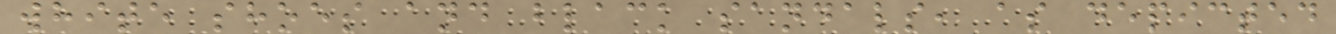white shoes and black sandals, as depicted
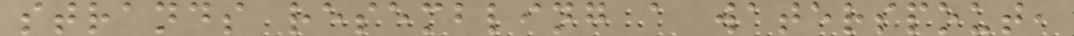strands resembling a waterspout,
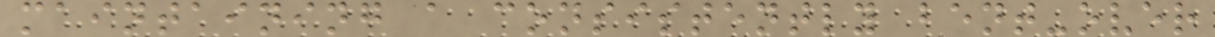maintaining a consistently bent-over
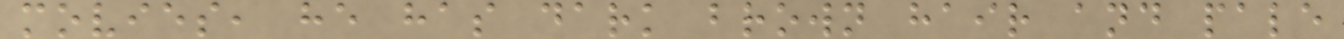movies, he has dark brown hair and pale
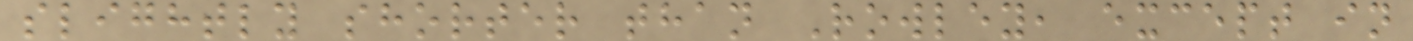slightly shorter than Rowley, except in
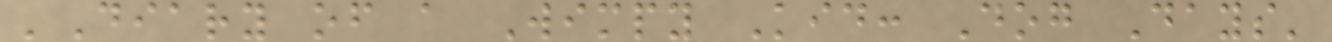'Diary of a Wimpy Kid: Dog Days'
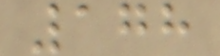178
